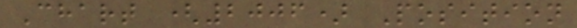Chart (2006) Position
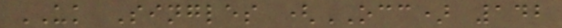UK Singles (OCC) 142
